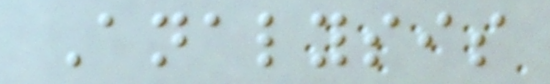Analysis
